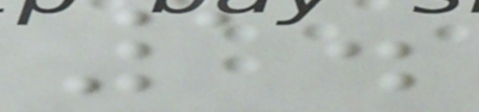1.
